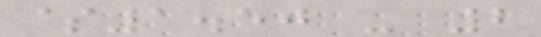$1.50 - 2
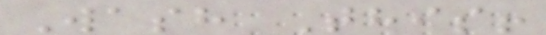Wash This!
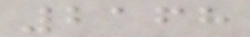2168
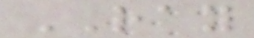RAY
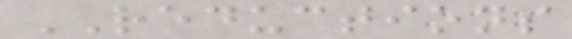REDUCTIONS
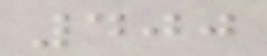400
